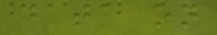data on
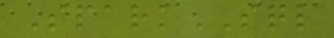SparkSQL
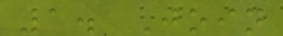1. Join
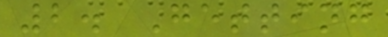2. Getting
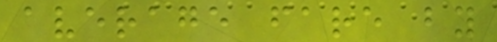average fare by
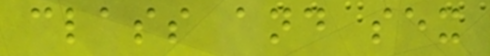class and sex
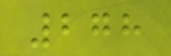278
